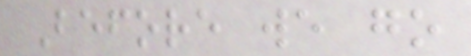Before we go
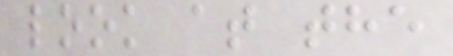look at the
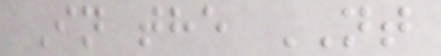In the NT
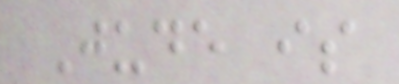Jude is
